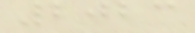2023
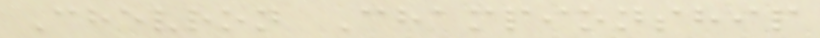Chevron Championship
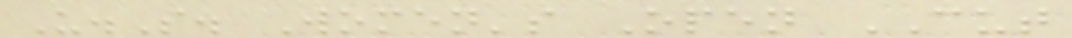U.S. Women's Open CUT
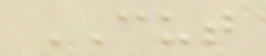CUT
